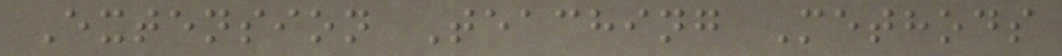Extension Teaching Methods
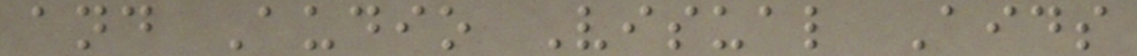and Audio Visual Aids
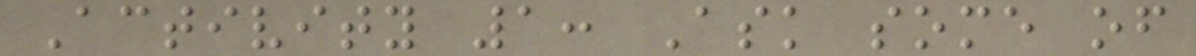Activity 1: Ask some of
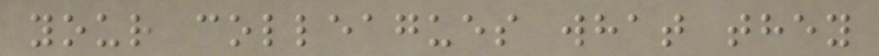your colleagues what they
